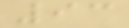93
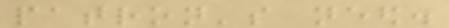patron's need.
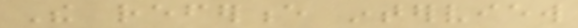The reference interview
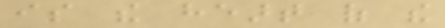is the heart of the
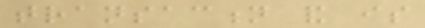transaction and is
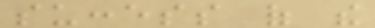success of the
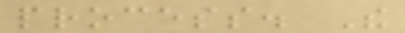process. The
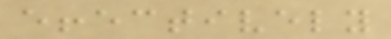effectively
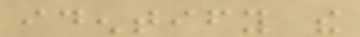identify the
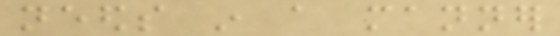needs in a manner
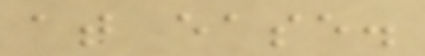at ease.
